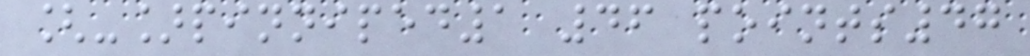[-]pinniped1 46 points47
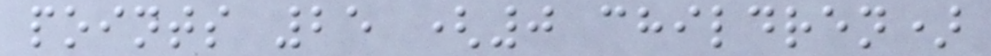points 25 (0 children)
